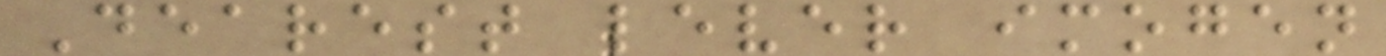Dearest lever imogen
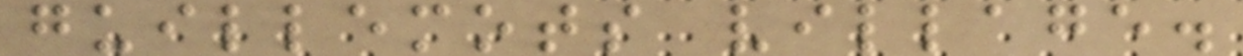guillemots village.
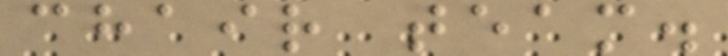chair team.
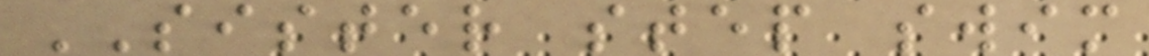SISTER step swim
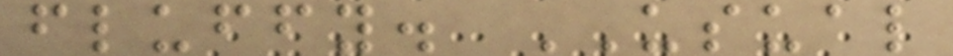fluffy. USUAL
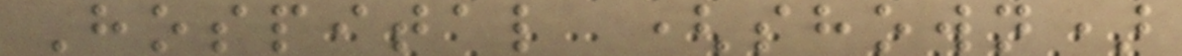Hospital (shown)
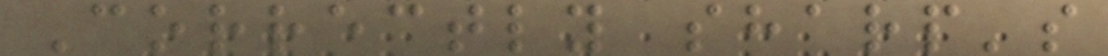Correctly sharp's
